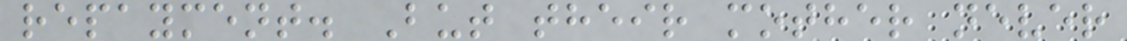repayment. But their mother never
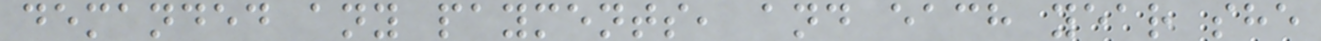demanded any payments, and each year she
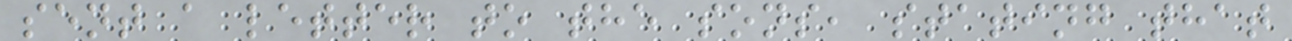sent a letter to the sons, stating that
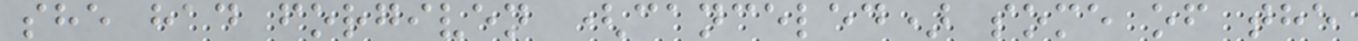she had forgiven (canceled) some of the
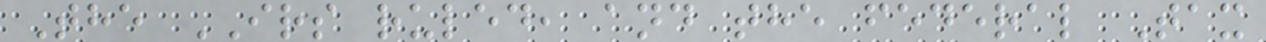The IRS ruled, and the federal Tax
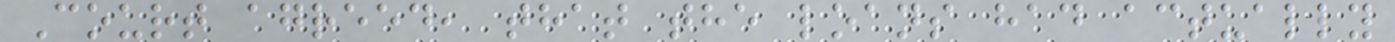Court agreed, that the loans had actually
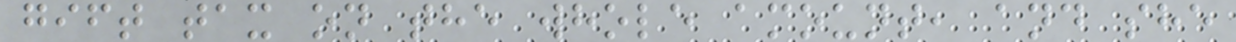gift tax on the whole amount, and she
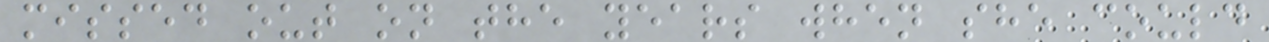missed out on the years when she could
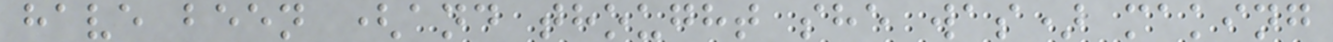have been (and thought she was) making
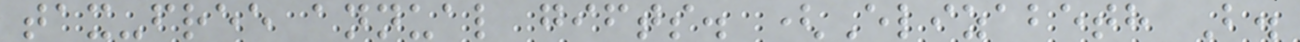tax-free annual gifts. (Elizabeth B.
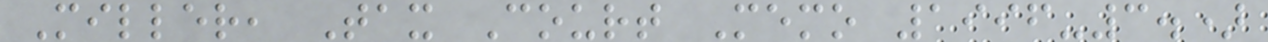Miller, Tax Court Memo 1996-3.)
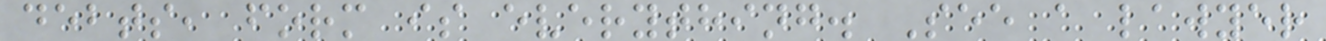debts, form is everything. See a lawyer
